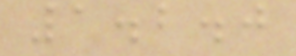1.2.0
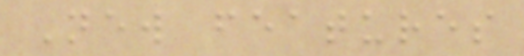New features
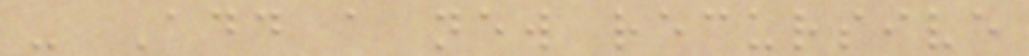- Add a new recursive
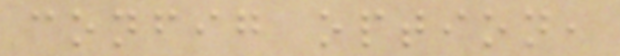config option,
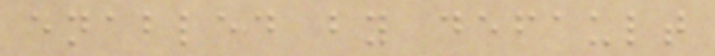enabled by default
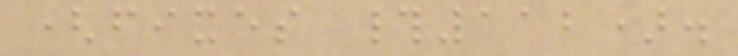(fixes #112).
